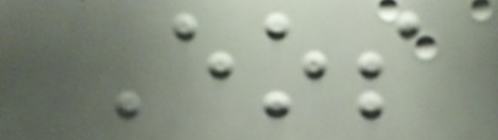Eos
